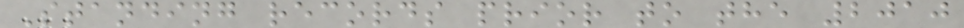Standing records prior to the 2010
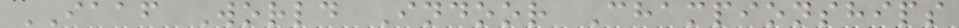IAAF World Indoor Championships
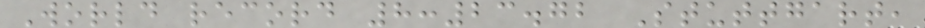World record 8:23.72 Stuttgart,
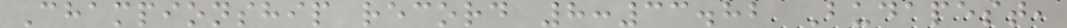Championship record 8:33.82 Budapest,
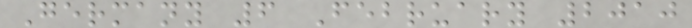Germany 6 February 2010
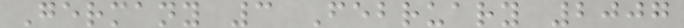Germany 3 February 2007
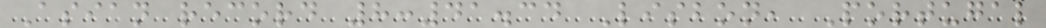Asian record 8:41.34 Lisbon, Portugal
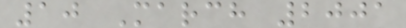10 March 2001
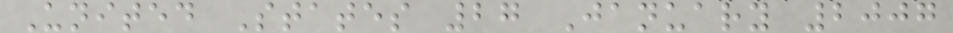United States 27 January 2007
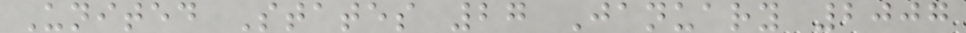United States 27 January 2007
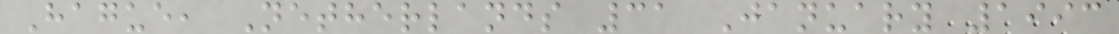Hague, Netherlands 31 January 1993
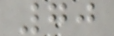70
